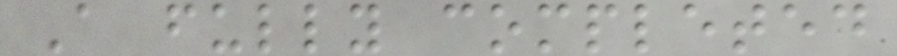A fully completed
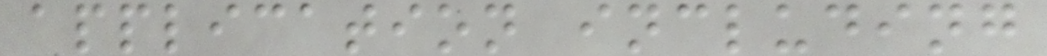application including
